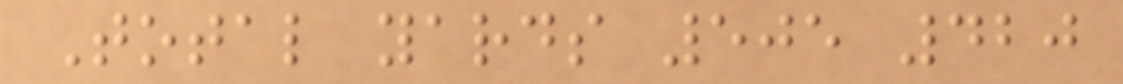Total yards 505 420
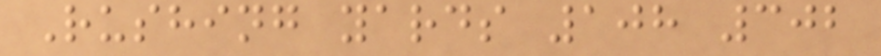Rushing yards 108 302
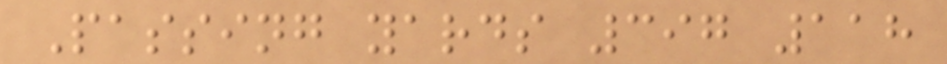Passing yards 397 118
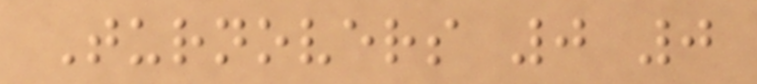Turnovers 0 0
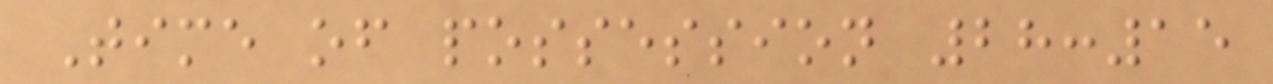Time of possession 28:15
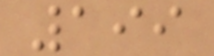199
